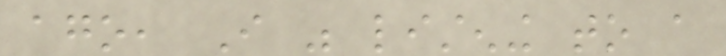ago, I was listening to a
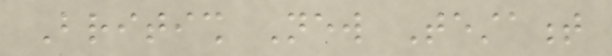British New Testament
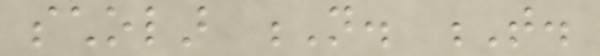scholar N. T.
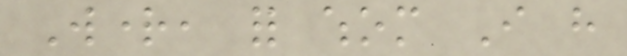Wright, for whom I have
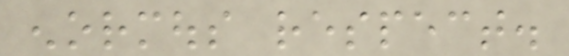enormous respect.
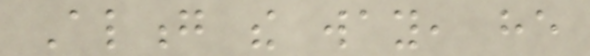Along the way, he
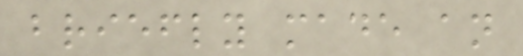briefly made an
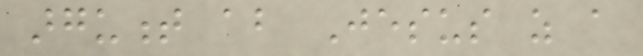argument about Jesus as a
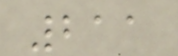211
